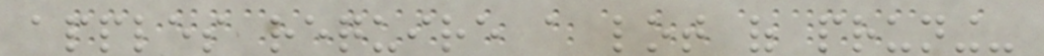apples require a lot of pruning-
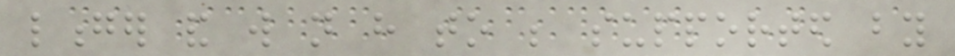longer and will not have to be supported by
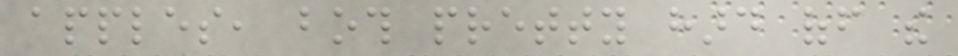apples, both pretty hard off the
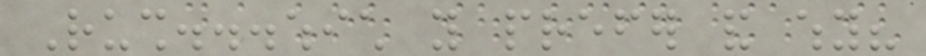Rush...which you prefer and why?
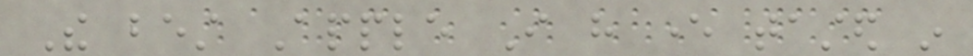The best Apple I have ever tasted in
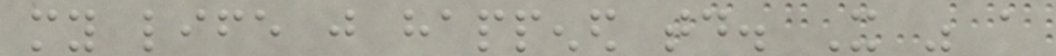my life just happened today. It was a
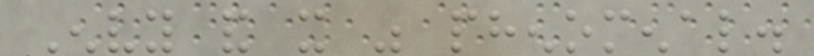Envy and it was phenomenal.
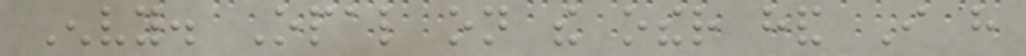Envy. Opal on the other hand I have
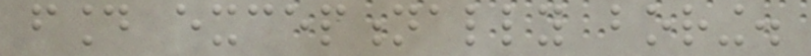found exceptionally boring.
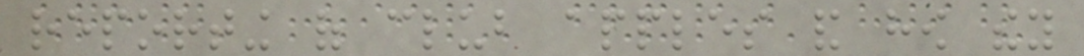reporting of club apples and how they
